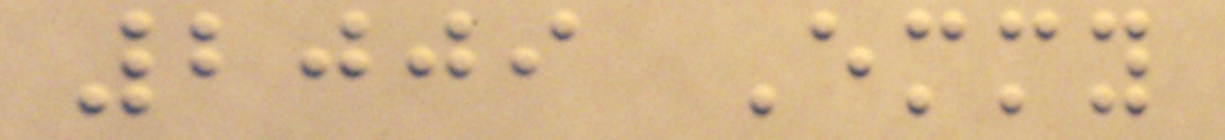2009 Emmy
